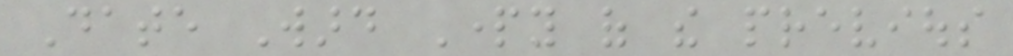Date Ward Party of the previous
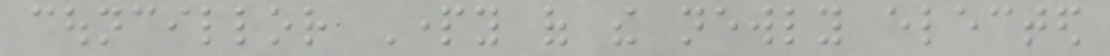councillor Party of the newly elected
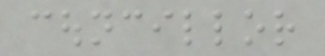councillor
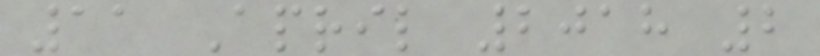11 April 2018 2
